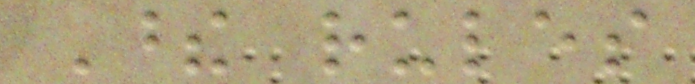These rules
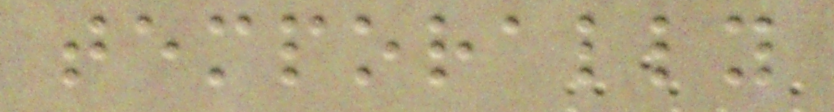temporally
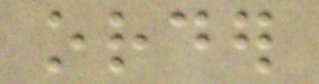order
